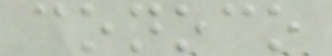conoco
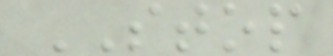STOP
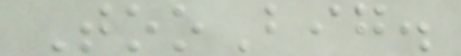TooBig.
